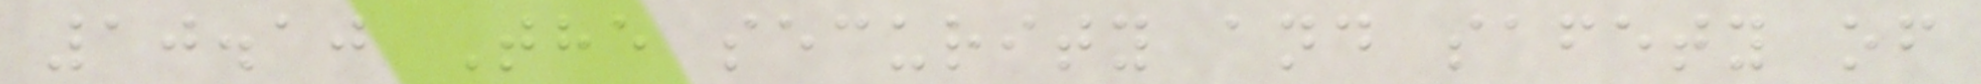10.10 The security and safety of
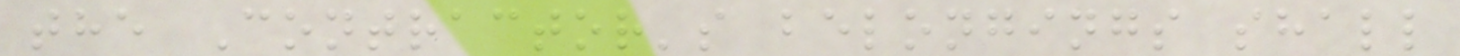the Contractor's belongings shall
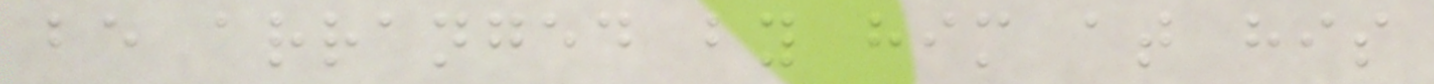be arranged by him at his
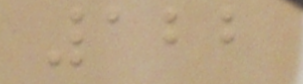122
